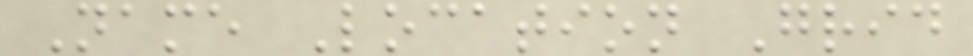Name Location Grid
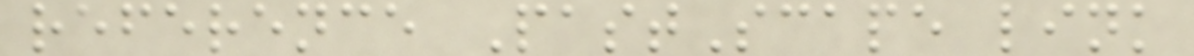reference PastScape link
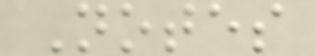Notes
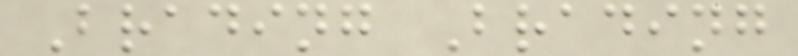Brading Brading
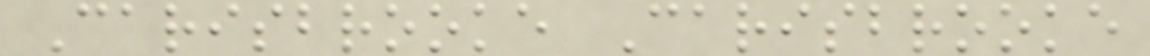Carisbrooke Carisbrooke
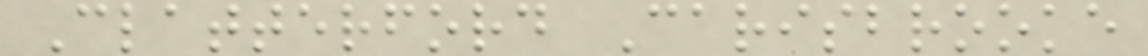Clatterford Carisbrooke
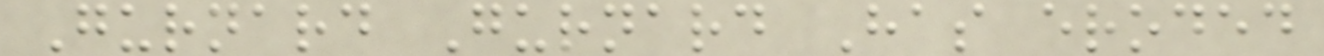Gurnard Gurnard Has eroded
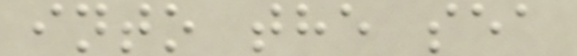into the sea
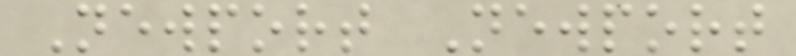Newport Newport
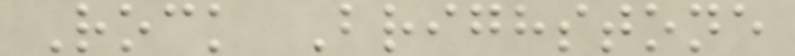Rock Brighstone
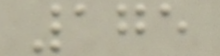175
